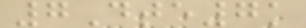7Dte7k
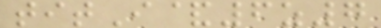titI&6z7
